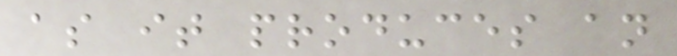as it produces an
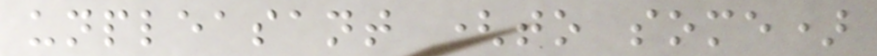unpleasant (to some)
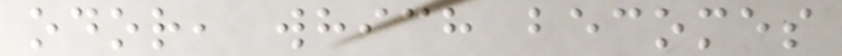odor, which becomes
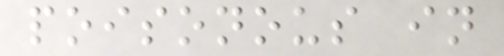poisonous in
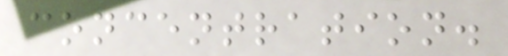concentration.
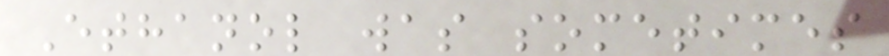Ethanol was sometimes
